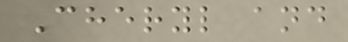Cheryl and
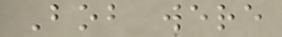Bob were
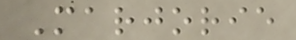Marjorie
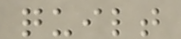quilt
